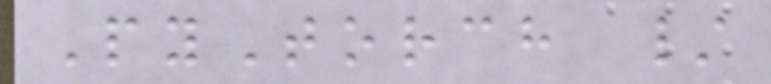PyTorch /
